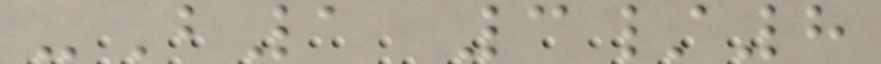-B1 3/8
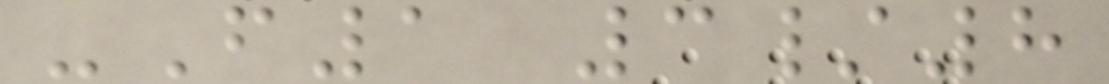-F1 3/8
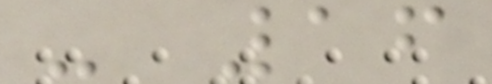- 16
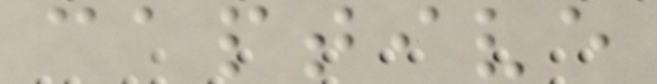captive
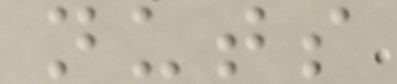nuts
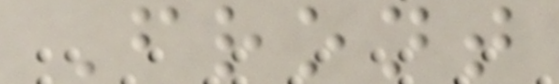Front
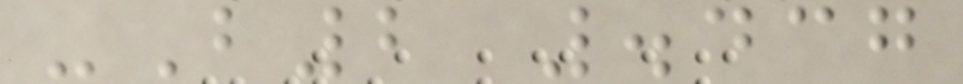-B2 .437
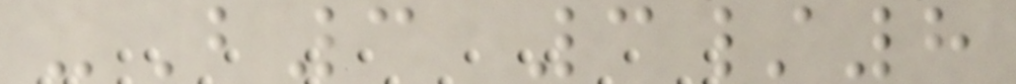-B3 3/8
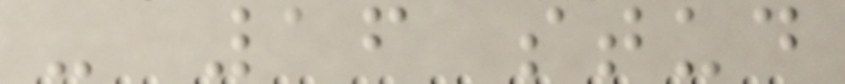- 16 stud
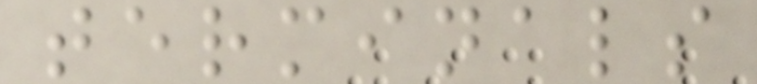terminals
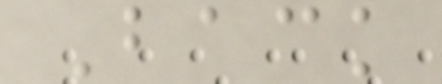Back
